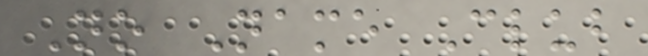No Name Club
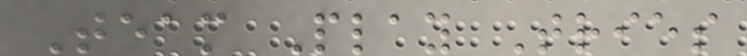Team Play Tries
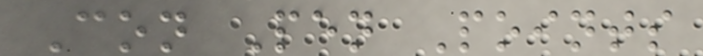Con Pen Points
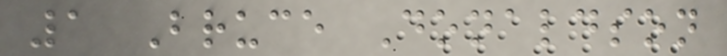1 Bruce Donaldson
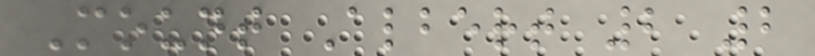Mount Albert 2 2
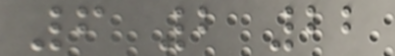6 2 22
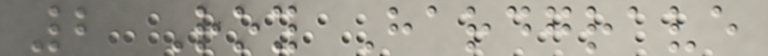2 Roy Hardgrave
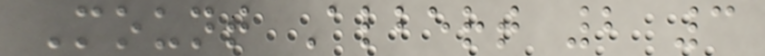Mount Albert 2 3
